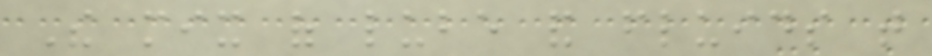The mix of lube and fluids that
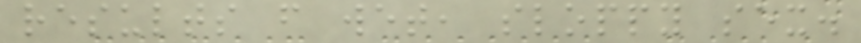results from wet, sloppy sex.
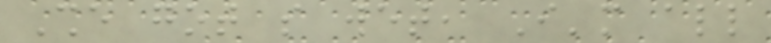She got so wet, I'm all
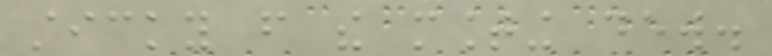sticky from the mounting dew.
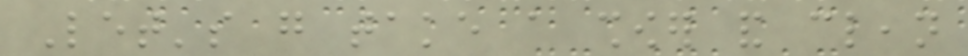Let's go take a shower and clean
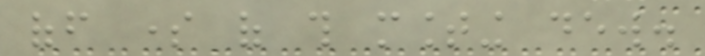off some of this mounting dew.
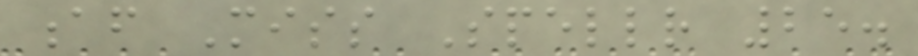af Miss Spellr 25.
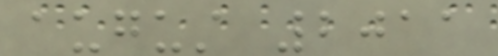august 2011
